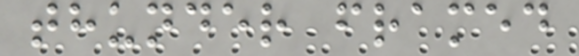thunder framed
